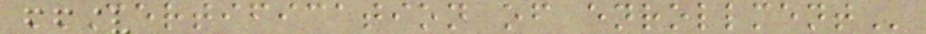CERTIFICATION OF ENROLLMENT
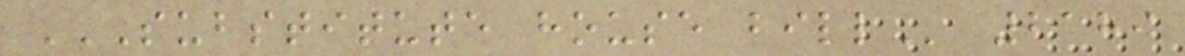SUBSTITUTE HOUSE BILL 2189
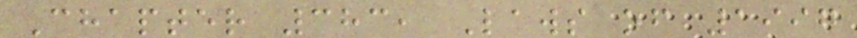Chapter 383, Laws of 1997
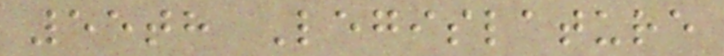55th Legislature
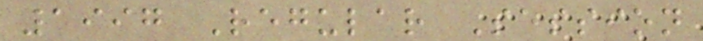1997 Regular Session
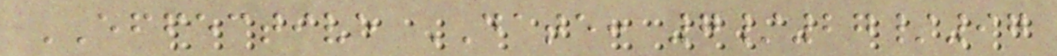EFFECTIVE DATE: 7/27/97
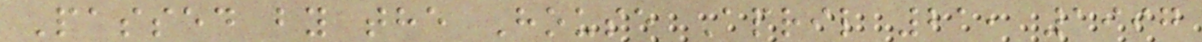Passed by the House April 21, 1997
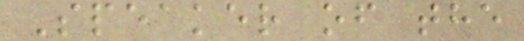Speaker of the
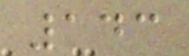143
